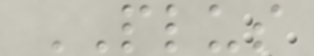PLUS
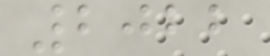2022
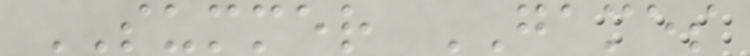SUMMER GAMES
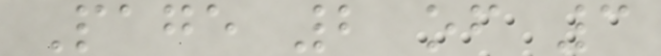Page 2 of 3
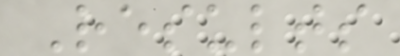Results
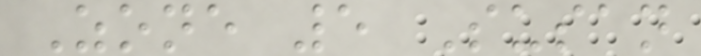Zone 5 Susan
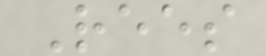Rees
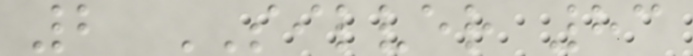2 SILVER 83
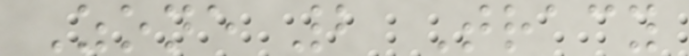Zone 2 Tracy
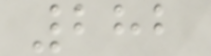282
